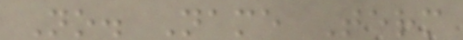No. Name Term
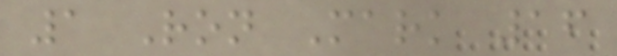1 Ron Mark 16
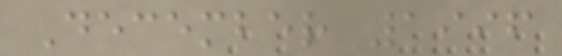December 1996
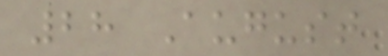28 August
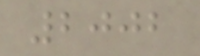2002
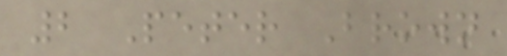2 Peter Brown
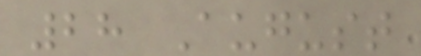28 August
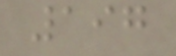197
